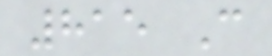815 C
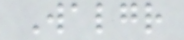Walgr
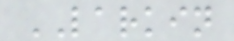LARKIN
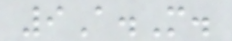9A.M.
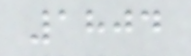1804
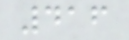416
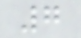7
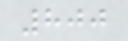800
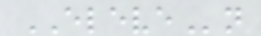ELEVEn
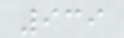939
